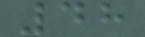48
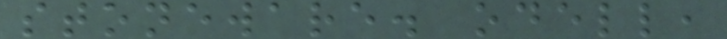stoneware. odell,
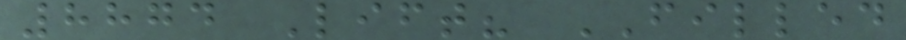8874 Lift? FILLED
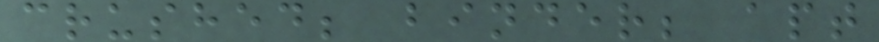crushed; binder; apt
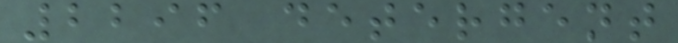2296 detergent
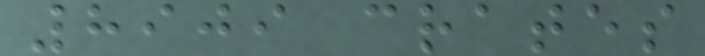8909 crates
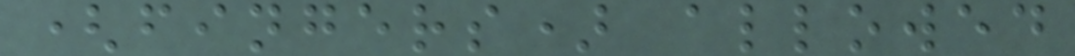(fingers) allowed
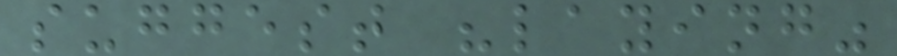suggest "laying"
